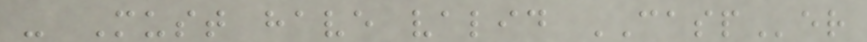- Must have valid CASPer
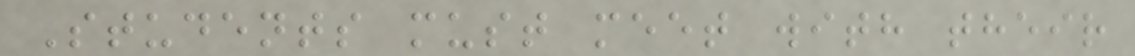Students must meet with their
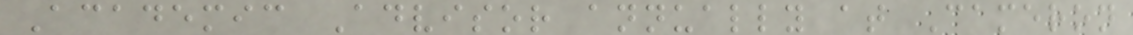Academic Advisor annually at Cameron
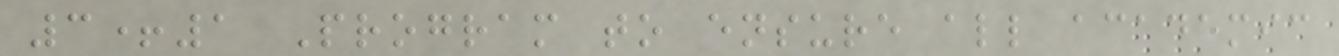3+1 Program to ensure all academic
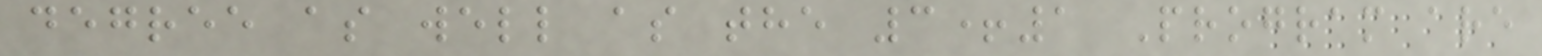degree as well as the 3+1 Program are
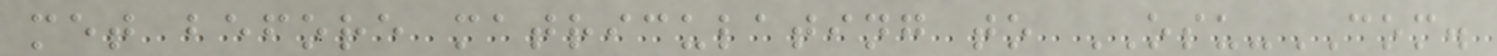met before matriculating to OSU-COM.
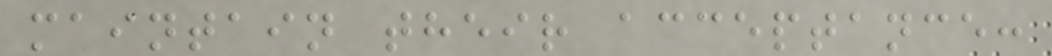maintain their acceptance:
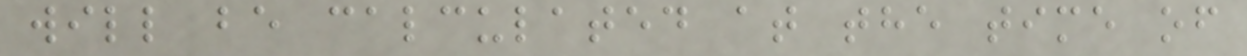will be calculated at the time of
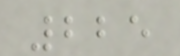225
